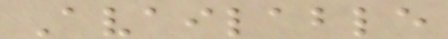Available
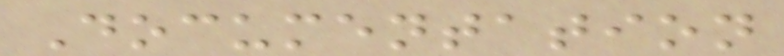Documentation
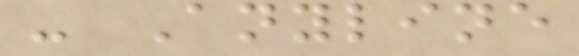- Anyline
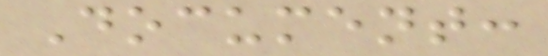Document:
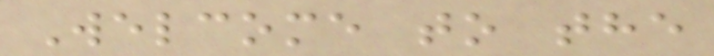Welcome to the
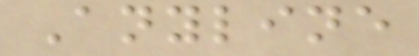Anyline
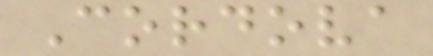Cordova
